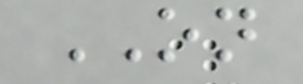ON
